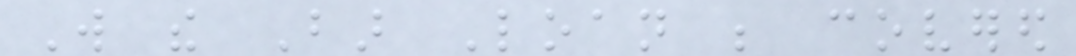Will the Bar Loan be covered
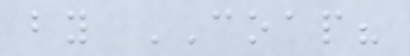by COAP?
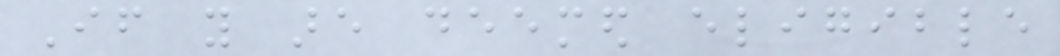If you are deemed eligible
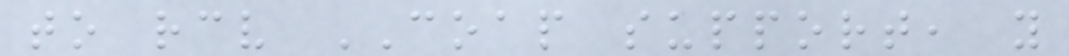to receive COAP support, you
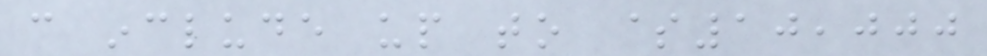can include up to $10,000
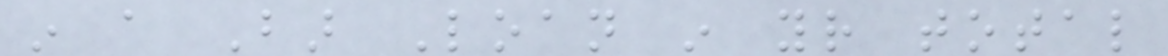in a Bar Loan in your total
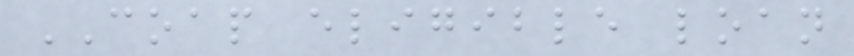COAP eligible loan
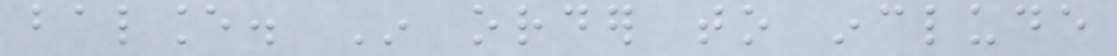balance. In order to include
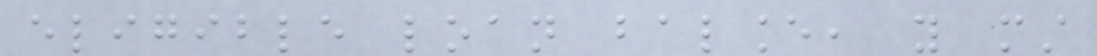eligible loan balance, you must
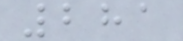281
